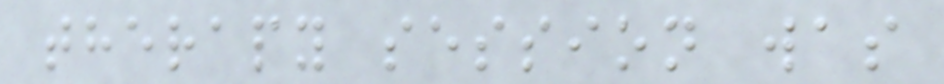therapy session was
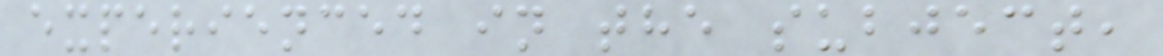experienced in the subject,
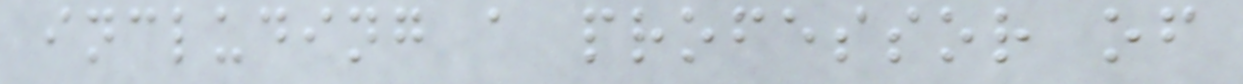including a professor of
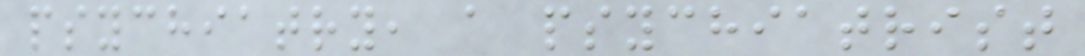psychiatry, a psychiatrist
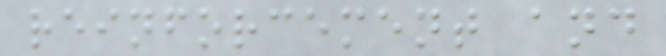reinforcement and
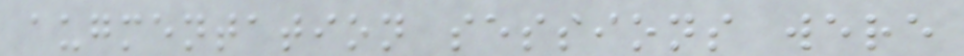augmentation sessions were
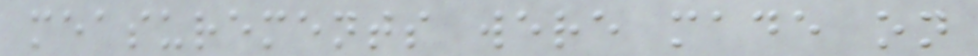measurements were made on
